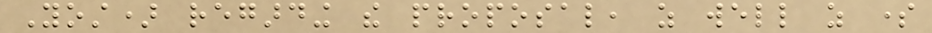Yost) regarding the proposal, as well as some
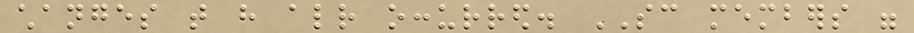changes that have already occurred. SC members were
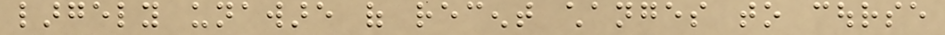largely unaware of recent changes to course
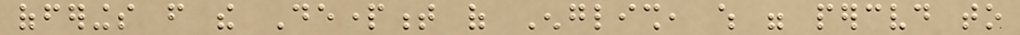offerings from the Department of English, which were perceived to
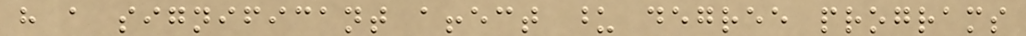have a significant affect upon degree programs
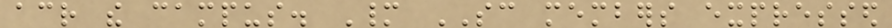across the campus. Many SC members expressed
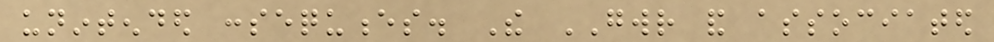unintended consequences. The GWR and associated
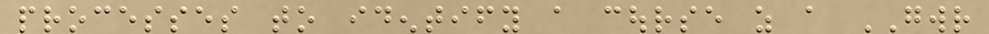processes to identify a course as a GWR
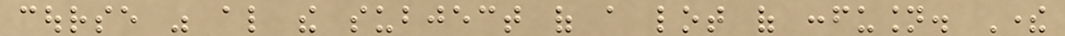course was also the subject of a lot of confusion. There
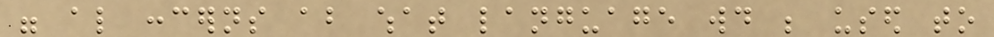were also concerns about what language would be used to
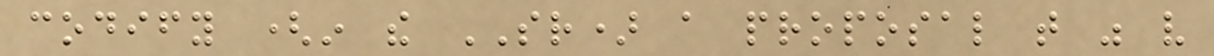codify (in the SR) a proposal that was very
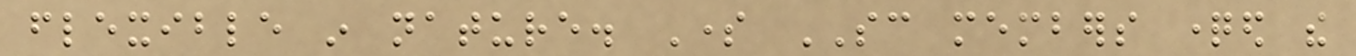flexible in nature. Some SC members questioned the
